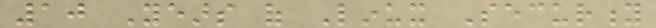10 Years of Linux Security
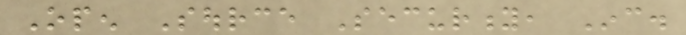Open Source Security, Inc.
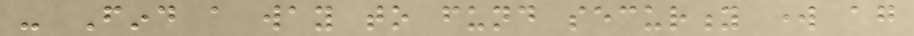- Find a way to fund security work again
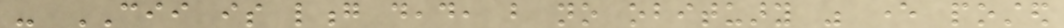- CII is long dead, but no obituary was ever posted
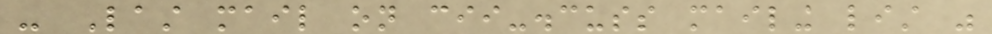- Last mail on cii-discuss mailing list was
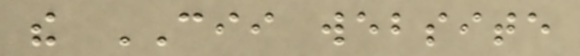the CII website
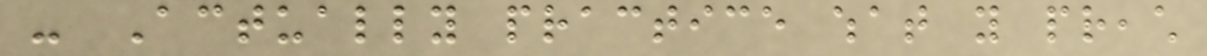- Actually practice what you preach
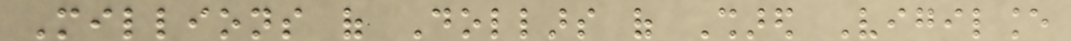Millions of Dollars of Shared Vigilance
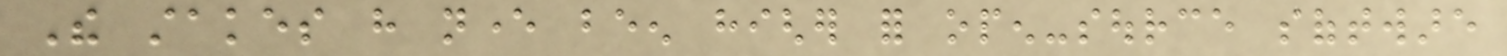The stakes have never been higher for open-source software
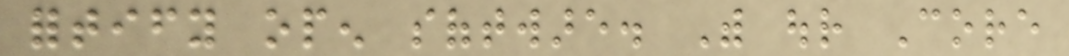fortify open software. With our Core
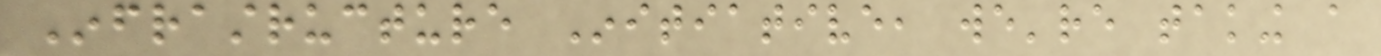Infrastructure Initiative, we're taking a
